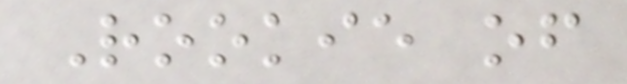Rookie of
